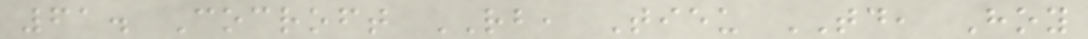61. Cocroft RB, Tieu TD, Hoy
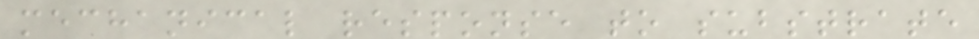mechanical response to substrate
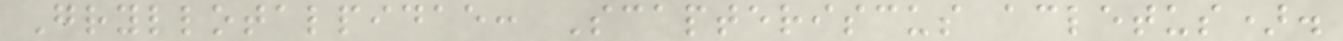Gryllotalpidae: Scapteriscus acletus).
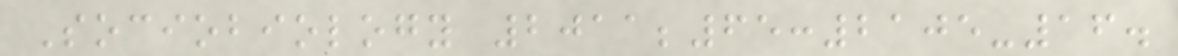Sociobiology 2011;65:2105-16.
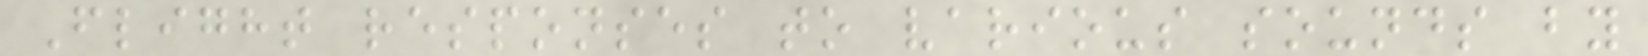Flight responses to various sounds by
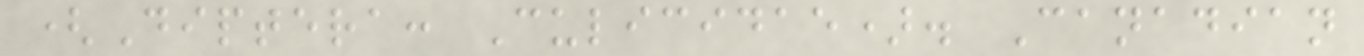(Diptera: Culicidae). Canadian
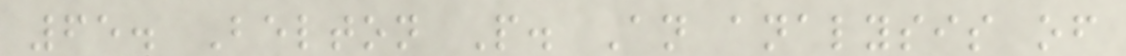65. Belton P. An analysis of
